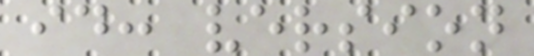id: version
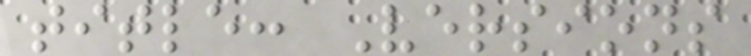title: Versions
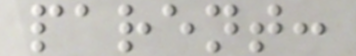parent:
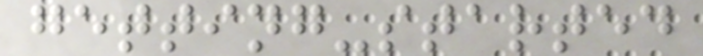getting-started
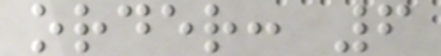order: 6
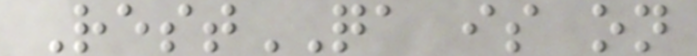RestQA is on
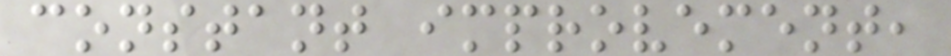constant improvement,
